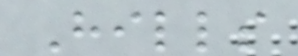Hills
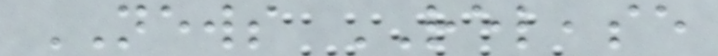NEWS RELEASE
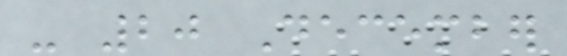- 20 December
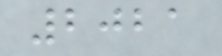2021
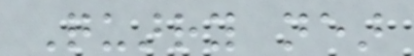Quarry near
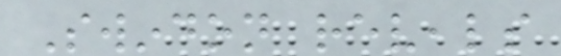Swindon reveals
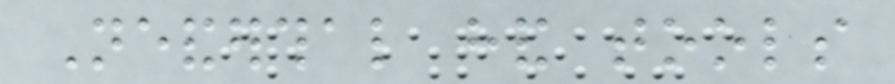Neanderthal hand tools
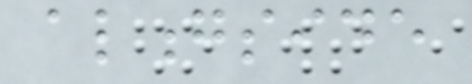alongside
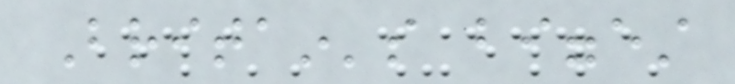Britain's biggest
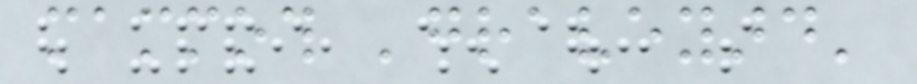mammoth 'graveyard'
